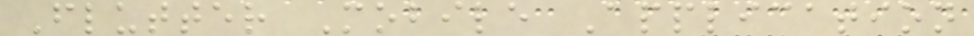Flutter Mobile Application
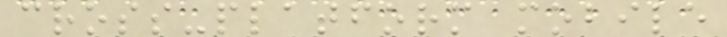cross-platform mobile
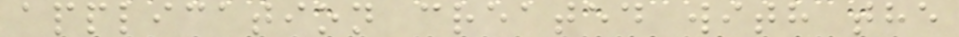application created with the
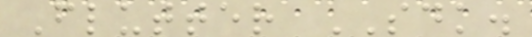Flutter SDK.
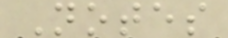Notes
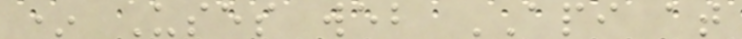* Uses web API at
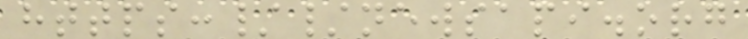https://newsapi.org
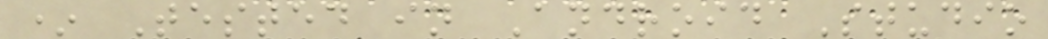* Tested in Android Studio
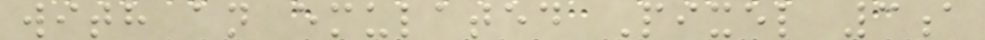with an emulated Pixel 3a
